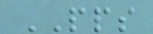PPS
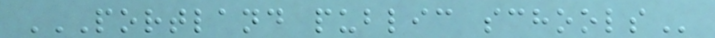PORTLAND PUBLIC SCHOOLS
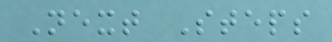Next Steps
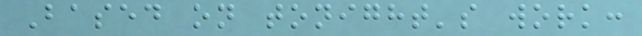Based on tonight's work:
